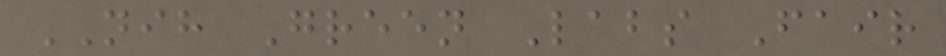NIH Green Labs Fair
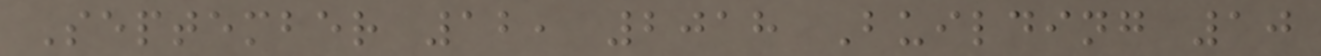September 12, 2018 Building 10
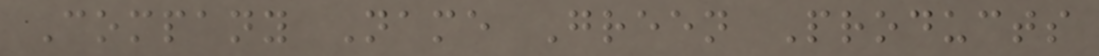Company Name Green Products
